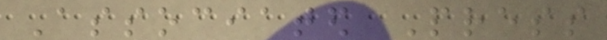Associated Press
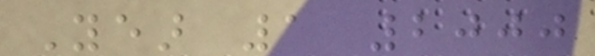Year 1 2000
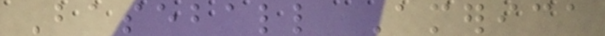Baseball America
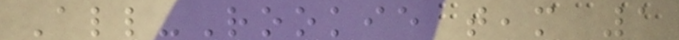All-Rookie team 1
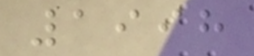1998
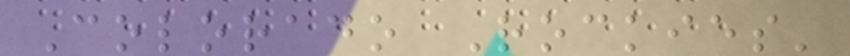Colorado Rockies'
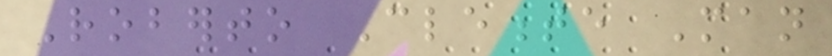Roberto Clemente Man
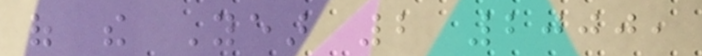of the Year 2 2000,
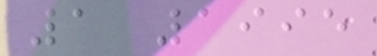1 1995
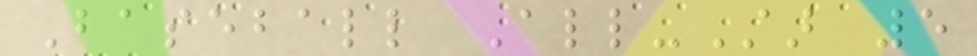Baseball All-Star 5
